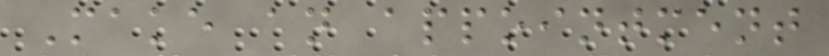Make an appointment
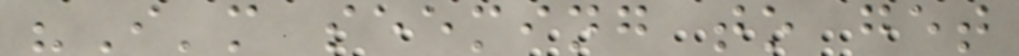"I'm seeming to get
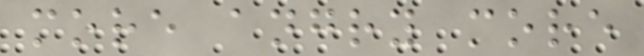more angry more
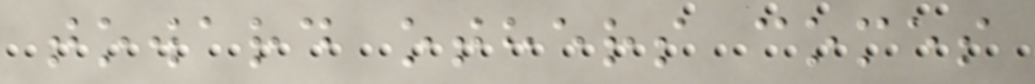toward others comes
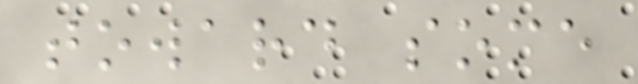toward some
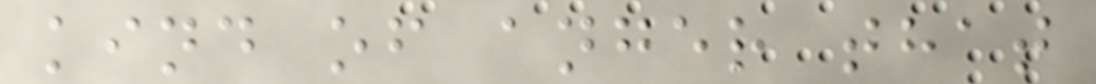kind of anger that
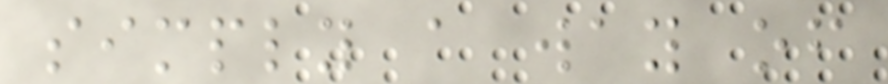simply a way of
